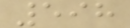598
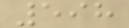598
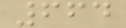664
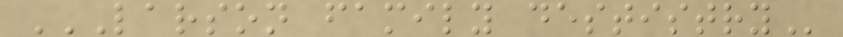LARSON FAMILY DESTISTRY
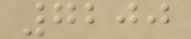7200
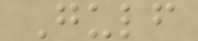Gulf
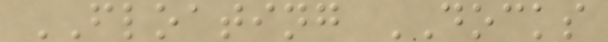FLOATING DOCKS
